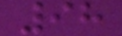98
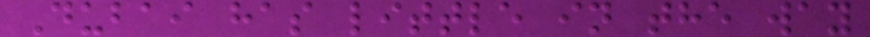Dubai has little in the way
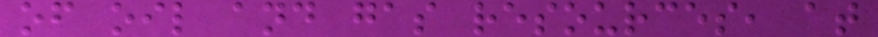of oil and gas resources, at
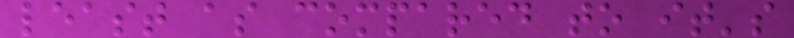least as compared to it's
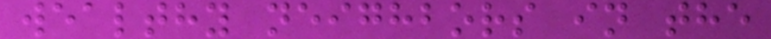wealthy neighbors in the
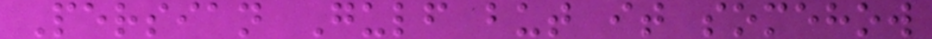Persian Gulf but it somehow
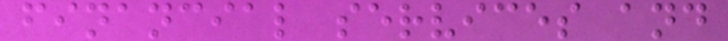financial services and
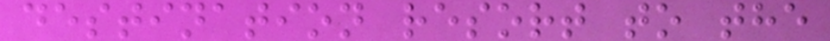destination resort to the
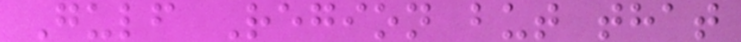Gulf Region but that
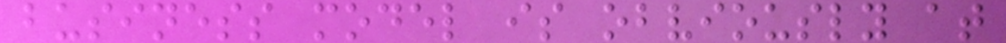business model is obviously at
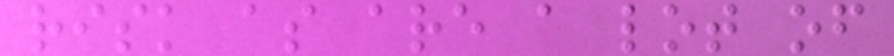risk as are a lot of
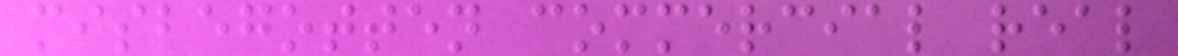misbegotten commercial real
